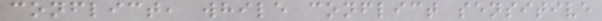conflict, while conflict sensitive
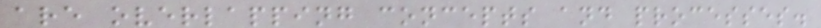are overlapping concepts and processes.
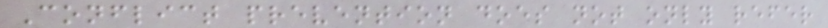Conflict prevention does not only refer
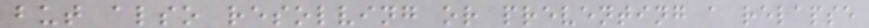but also resolving or preventing a relapse
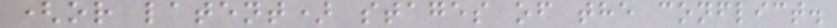(or latent) stages of the conflict.
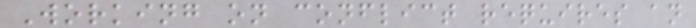Working on conflict requires an
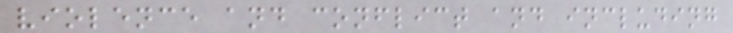violence and conflict and including
